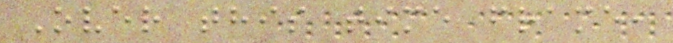Over this time frame,
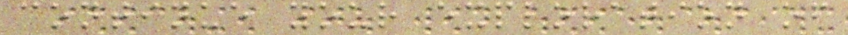continue your exploration of
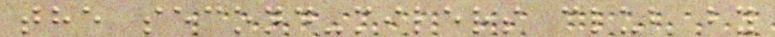the second-milers club by
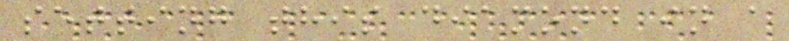setting this diamond in a
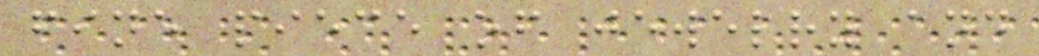fine piece of jewelry and
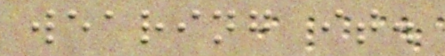wearing it.
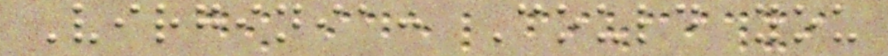Virginia: Could you
